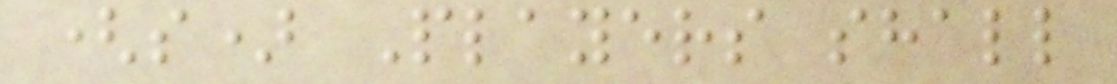(s) Players shall
